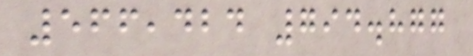566,424 794.877
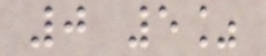0 5%
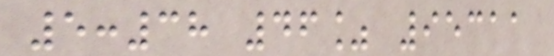5:38 46% 95311
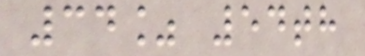34% 54th
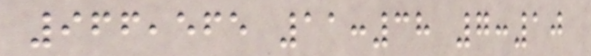966,565 11:38 7:10
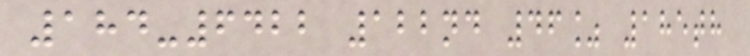184-6422 122nd 46% 185th
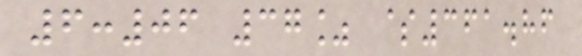6:06 37% $361.86
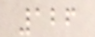126
